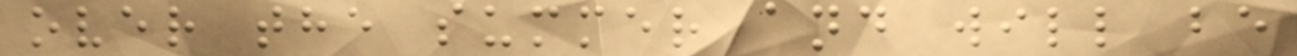over the summer and will be
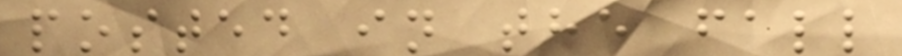posted in the fall
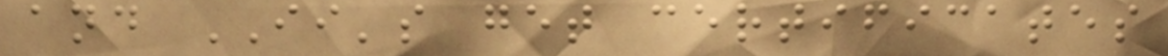and II's get certificates
